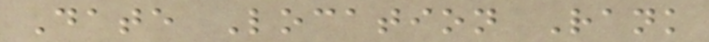Date Location Rank
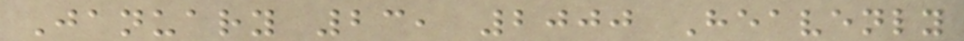January 23, 2000 Heavenly
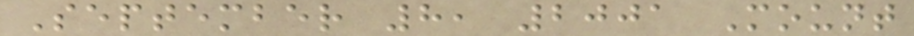September 8, 2001 Mount
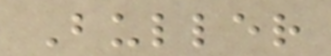Buller
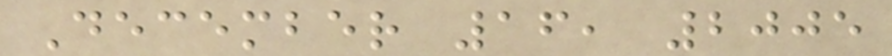December 16, 2005
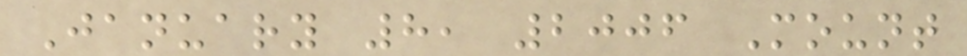January 8, 2006 Mount
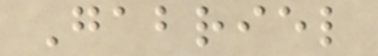Gabriel
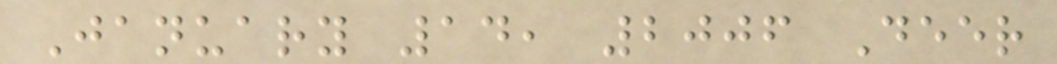January 14, 2006 Deer
